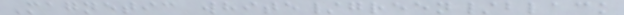Magnetic white/green/black
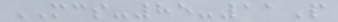MCS-85-11P
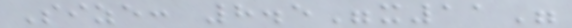Size: 8.5"x11"
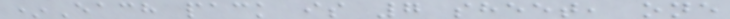*Each pack is 7 sheet, one
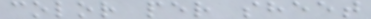color per sheet
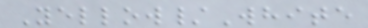Yellow/White
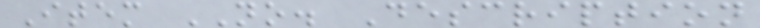Item NO. Description
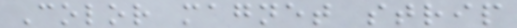Color magnet strip
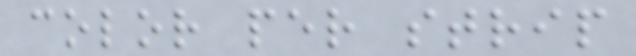color per strip
